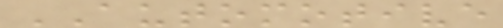AUTOMOTIVE
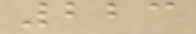223
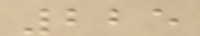225
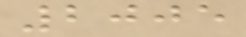2005
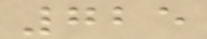725
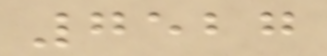7527
